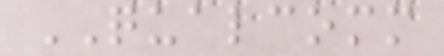QUALCOMM
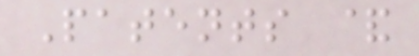Patents &
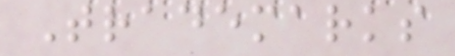Trademarks
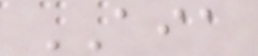AIA
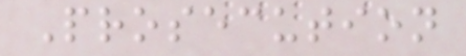Prosecution
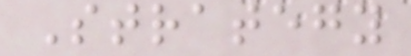Strategy
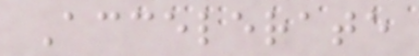Accelerate
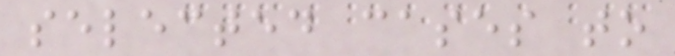selected cases to
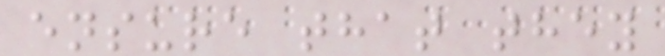ensure that they
